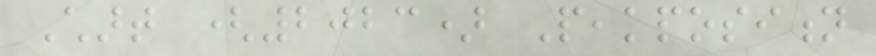Chart (2023) Peakposition
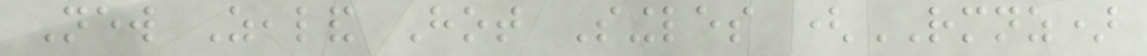New Zealand Hot Singles (RMNZ)
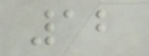12
